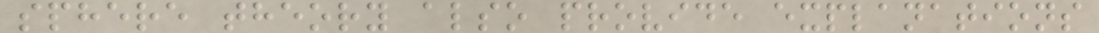sphere theory also provide explanations
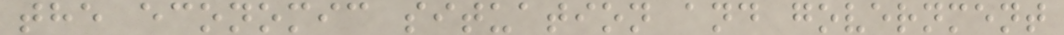the economic situation and government
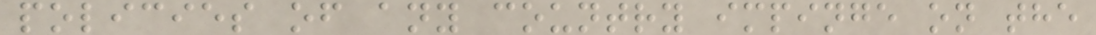policies of any country impinge on the
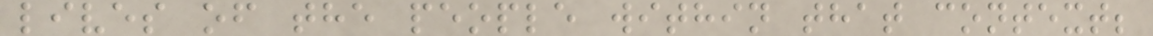lives of the people within that context;
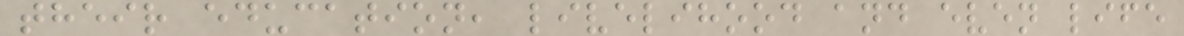their education, livelihood and even life
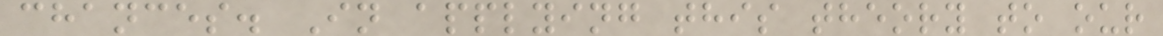chances. In applying this theory to our
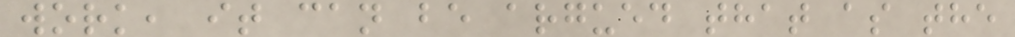work, it can be argued that as the
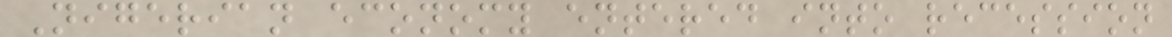Nigerian economy entered into recession
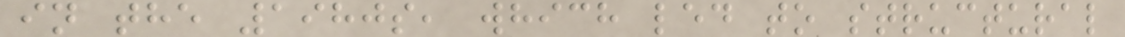in the 1980s, which led to structural
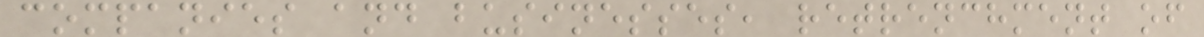companies and businesses, retrenchment of
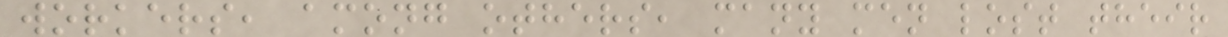workers, among others, many men lost their
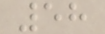58
